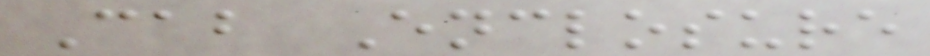Cab Enclosure
